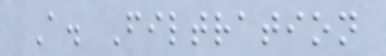A. Filtration
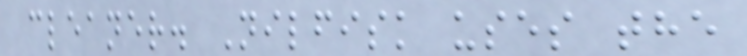cleaner. Nilfisk uses the
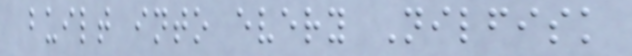built into every Nilfisk
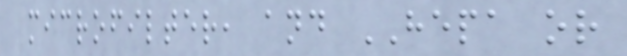microfilter, and HEPA or
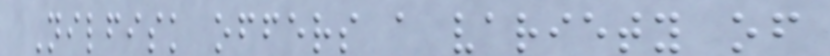Nilfisk offers a variety of
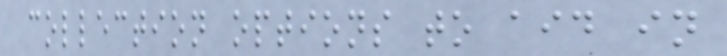collection options to aid in
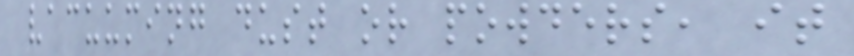vacuuming dust or powders, it
